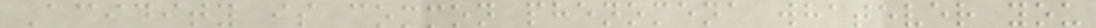Acidity is common phenomena whatever you
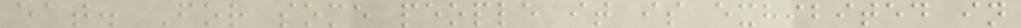eat. For some people it is exhibited in
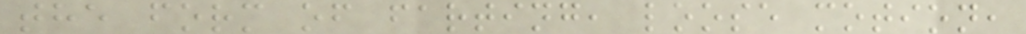the form of farting, loose motion,
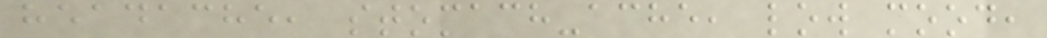headache, stomach-ache, low mood,
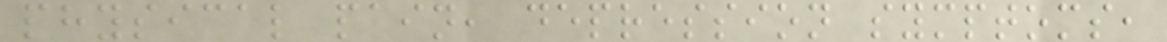physical pain, depression symptoms,
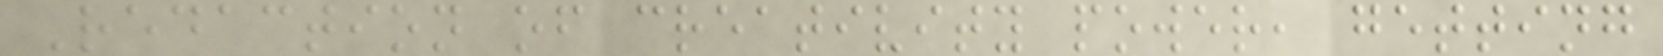Redaction of creativity power, getting
